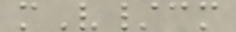mV/cm
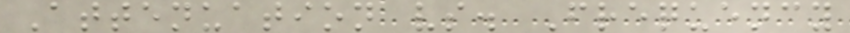Attenuation vs. Frequency
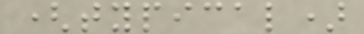(typical)
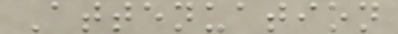Attenuation
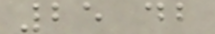25 db
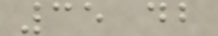35 db
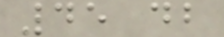45 db
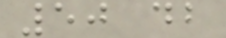50 db
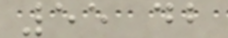55 db
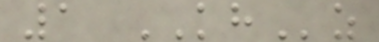1 KHz
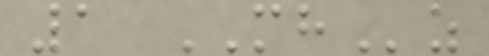1 MHz
